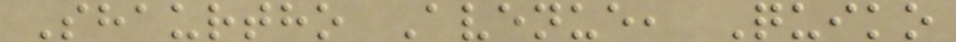Shaurtho Avenue, Quiko
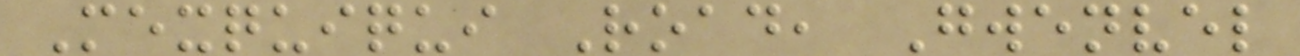Mexquiqui Road, Gwenvel
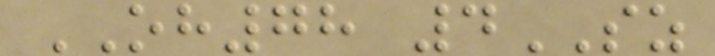OH78 4SZ
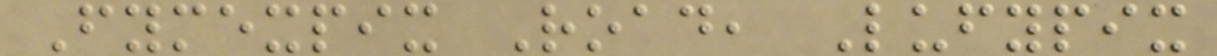Fymexpix Road, Lufypix
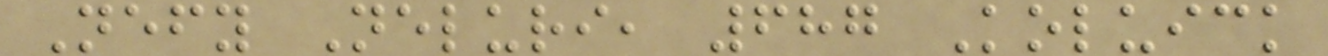Nefy Neluri, 687 Koluick
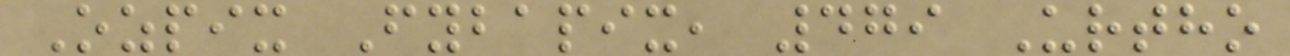Ozpix Fybapix, 479 Urtho
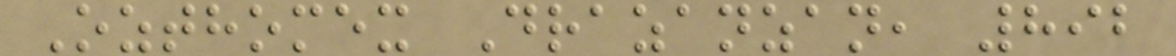Ozthomex Drazanzan, 892
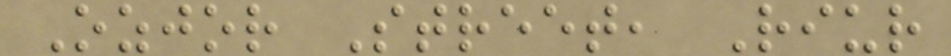Ozjor Street, Riur
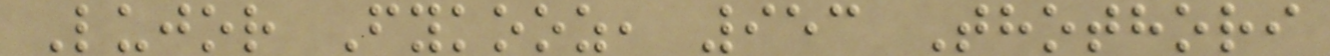Lujor Fykooz, 953 Thothori
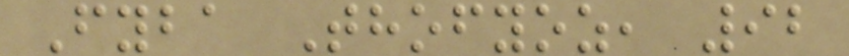Fyba Thofyoz, 92
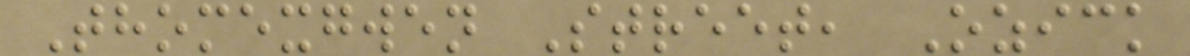Thomexgwen Street, Ozick
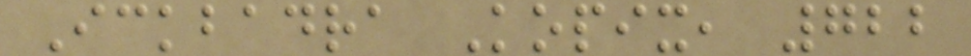Ickbadra Kopix, 722
